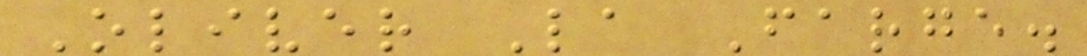Oliver La Farge.
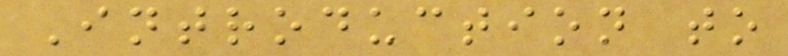Introduction to
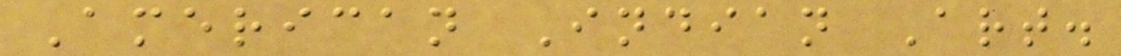American Indian Art.
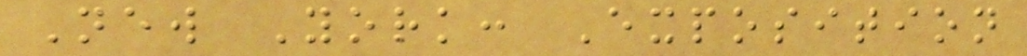New York: Exposition
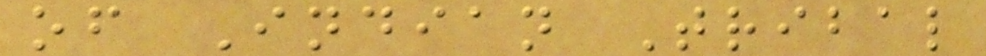of Indian Tribal
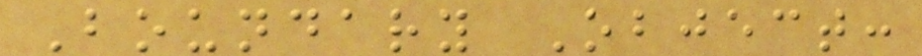Boundary Object:
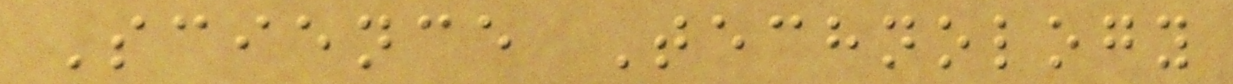Science Technology
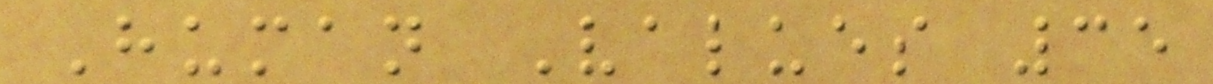Human Values 35
